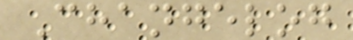Changelog
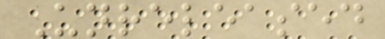Unreleased
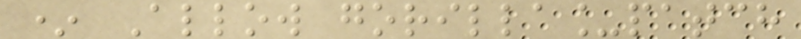* Allow gorilla_patch
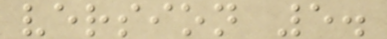version 5.
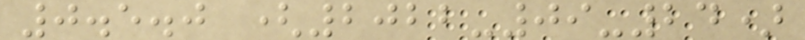0.5.0 (2022-09-24)
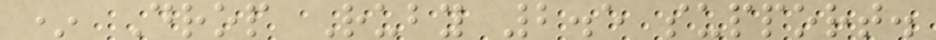* Drop Ruby 2.5 support.
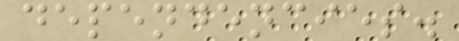dependencies.
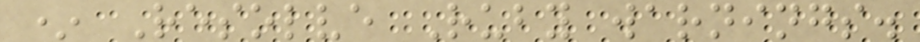* Resolve Ruby warnings.
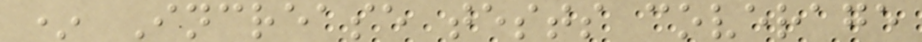* Increase tests coverage
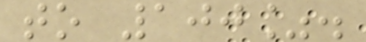to 100%.
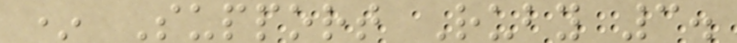* Support Ruby 3.
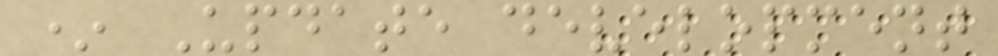* Update development
